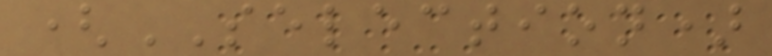(SELECTION)
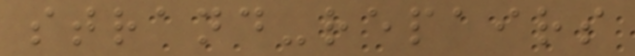strand-repairs
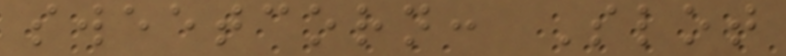sweetcorn: Slot
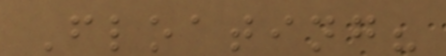Floating?
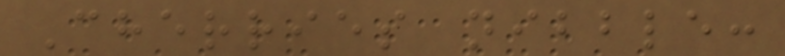Cherries nibble:
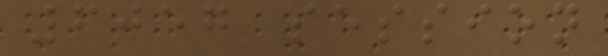6057 session
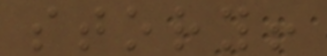story!
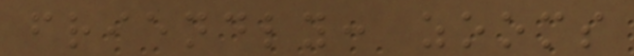friendly: zooms
